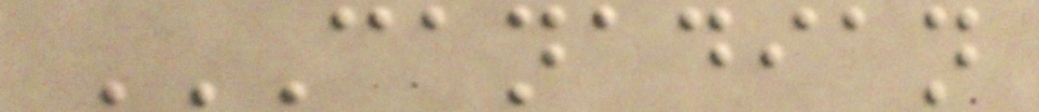CANADIAN
